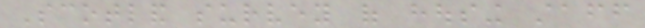Scotland survey of housing staff
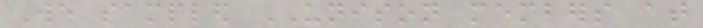We sampled UNISON members at
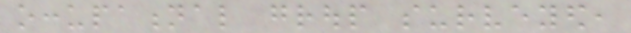occupational group surveyed,
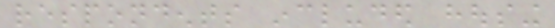respondents included housing
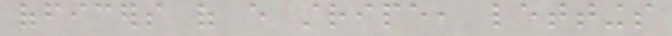officers of every stripe, lettings
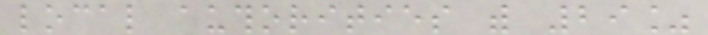local authorities with 29%
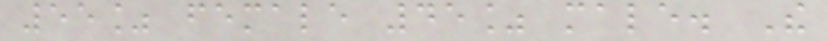55% female 45% male. The
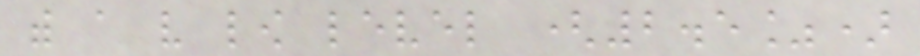with a very low level (2.5%)
